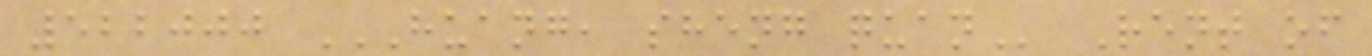522000 HUANG, SHENG QUAN Rent of
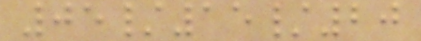05/15/20
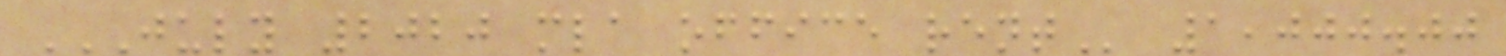JULY 2020 MLA OFFICE RENT 1,000.00
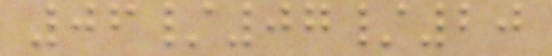06/07/20
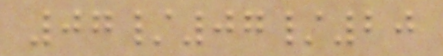07/07/20
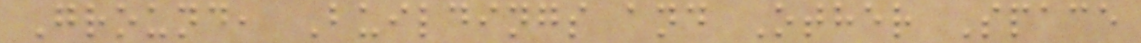Ground, Buildings and Other Space
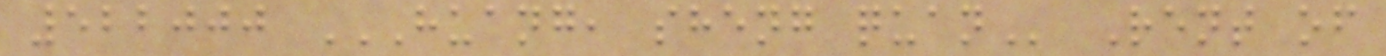522000 HUANG, SHENG QUAN Rent of
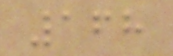168
